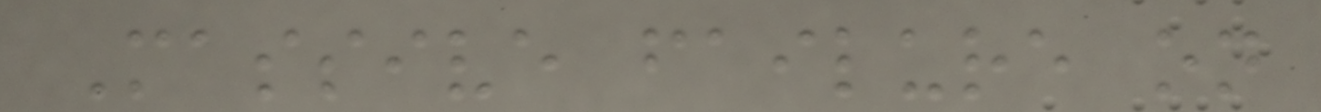Massive failure on
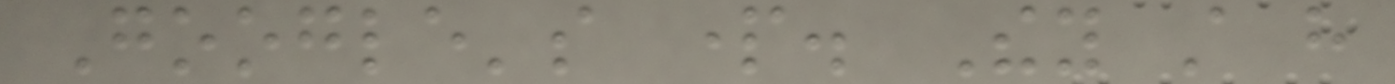Google's part. They still have
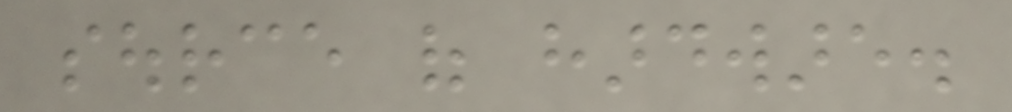source of hardware.
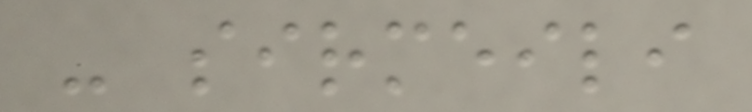- sirmeili
